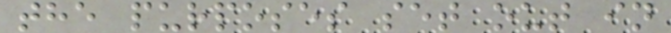the purposes set out in
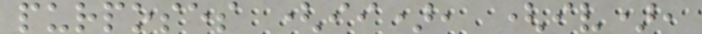purposes (ii), (iv),
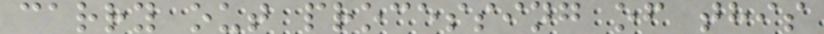carry out processing of this
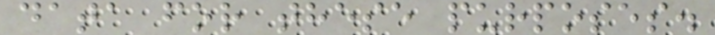data for these purposes.
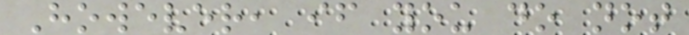However, if you do not
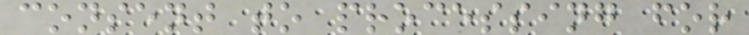consent to processing for
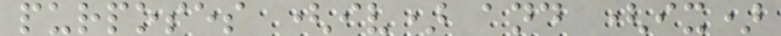purposes (iv) and (ix)
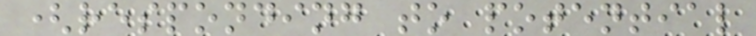(responding to potential
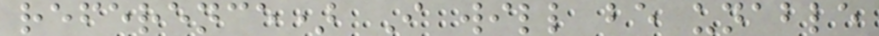reference) I will be unable
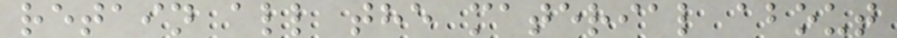retain all the material about
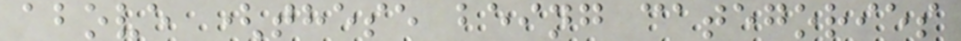above (these being categories
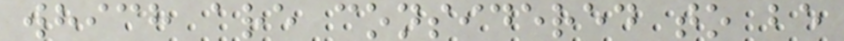which are considered to be
